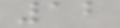12
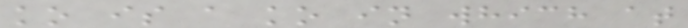ko is a ko in which at
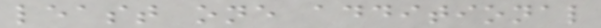least one additional
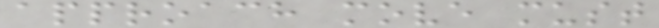approach move must
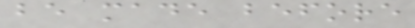be made before
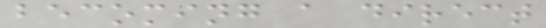becoming a direct
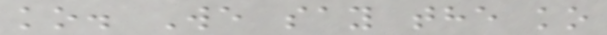ko. We say the ko
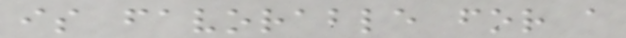is favorable for a
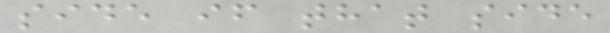side if that side
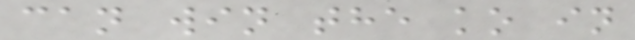can win the ko in
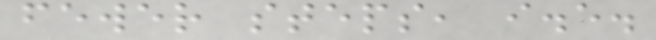fewer steps, i.e.
